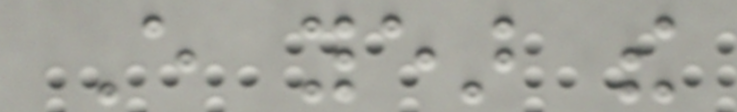Every year the
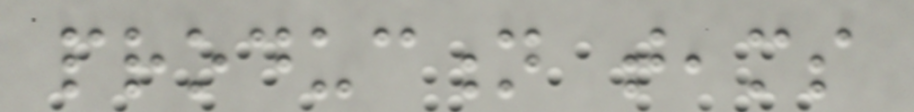production teams
